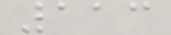113
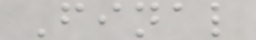Final
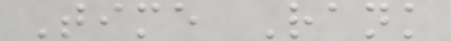Time Rank
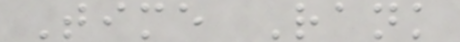Time Rank
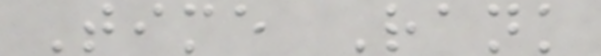Time Rank
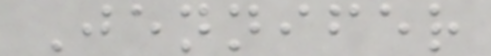Jennifer
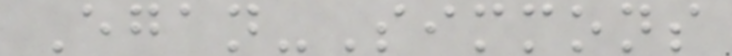Egan-Simmons
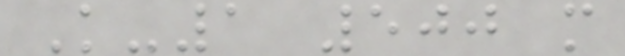K-1 500 m
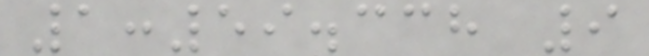1:59.338 9
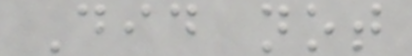Did not
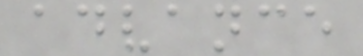advance
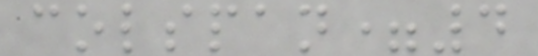colspan=4
